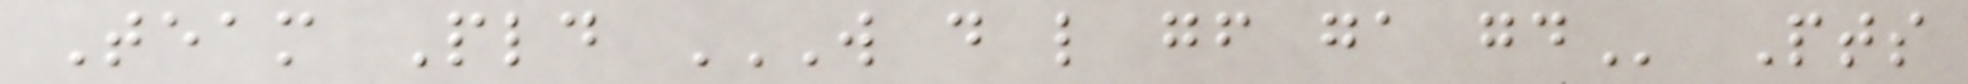Team Pld W D L GF GA GD Pts
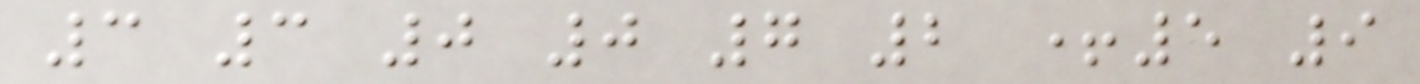3 3 0 0 7 2 +5 9
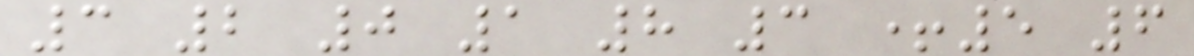3 2 0 1 8 3 +5 6
